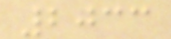2033
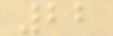22
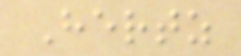Hertz
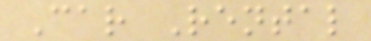Car Rental
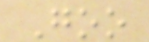Goo
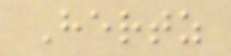Hertz
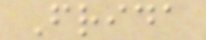Frida
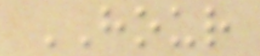HOUR
